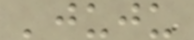'juju
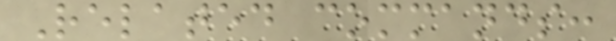Related commands:
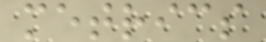metrics
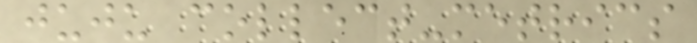juju collect-metrics
